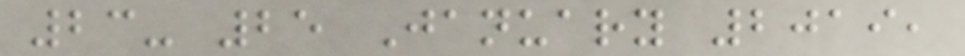23- 25 January 2019,
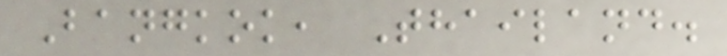Bangkok, Thailand.
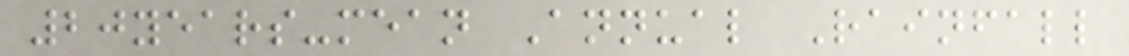20years-mean Annual Rainfall
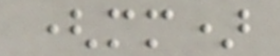(mm)
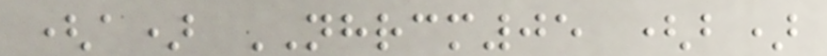(a) NHRCM05 (b)
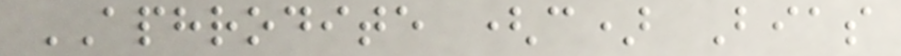APHRODITE (c) Bias
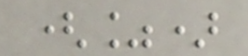(%)
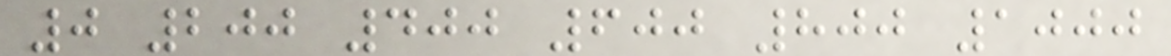0 200 400 600 800 1000
